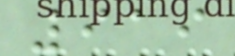919
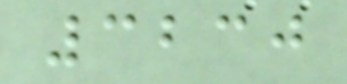3230
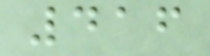416
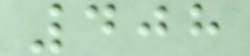408
